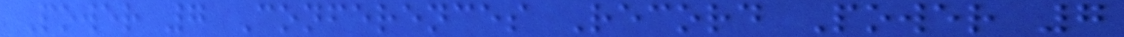Power 7 Conferences Record Power 7
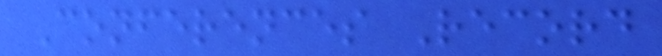Conferences Record
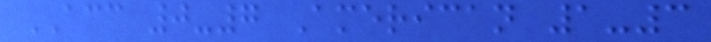ACC 0-7 American 1-3
